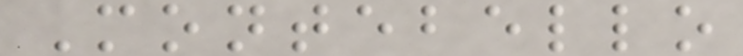Montebello
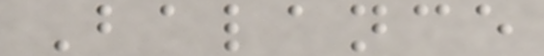Balance
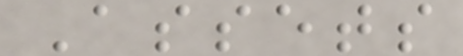Assets
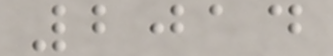2014
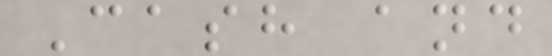Cash and
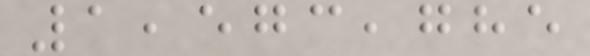1,573,785
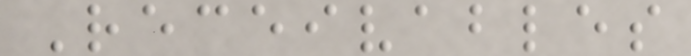Receivables
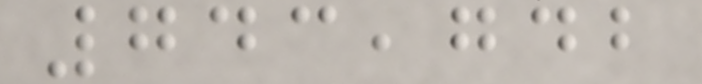743,742
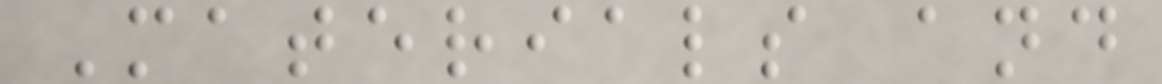Materials and
